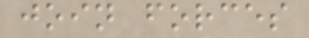join forces
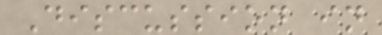Discussion in
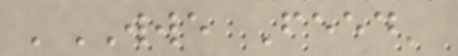'WWE Feed'
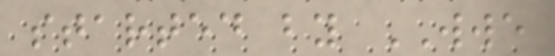started by WWE
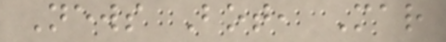News Bot, Mar
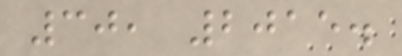30, 2015.
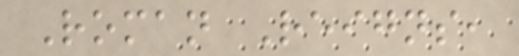Roman Reigns,
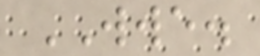WWE.
